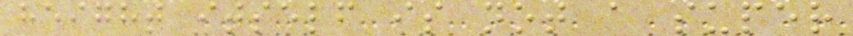height itself is not a super
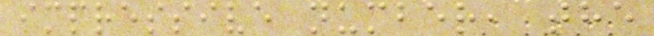impressive number, the
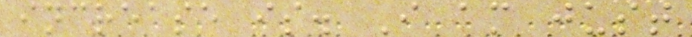increase is. I am just
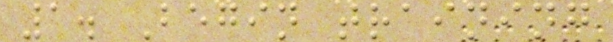1. Begin training
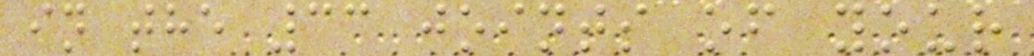in the 33 joints of your
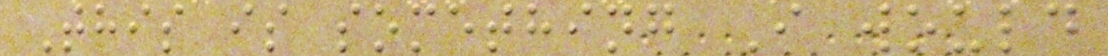This is something I would
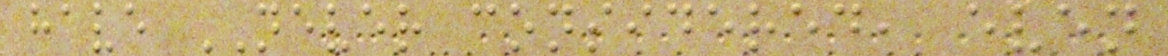have NEVER considered, even
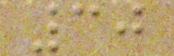30
